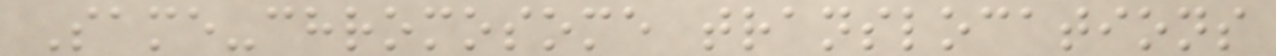Same-chromosome translocations
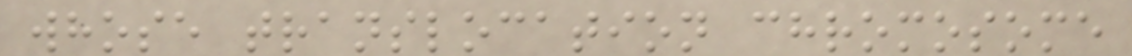whose translocation chromosome
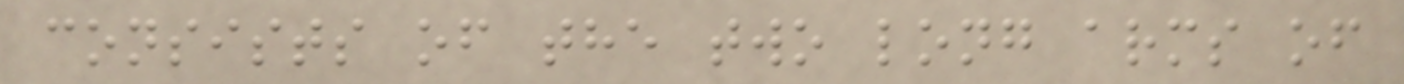consists of the two long arms of
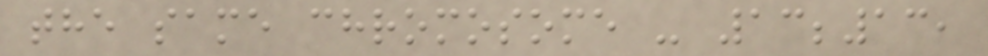the same chromosome - 13;13,
